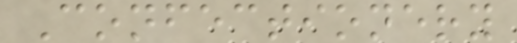Confectionery
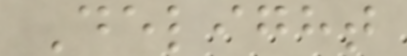Delight
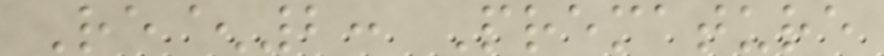Re^2: Premature
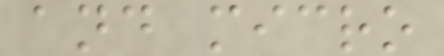and micro
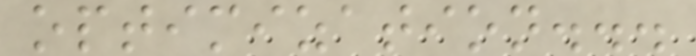optimization...
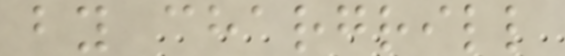by chargrill
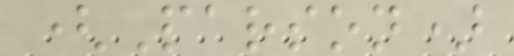(Parson)
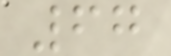67
